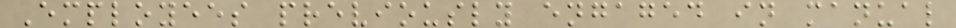Employees previously engaged in manual
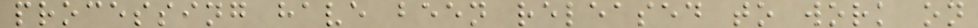processing have been released to work on
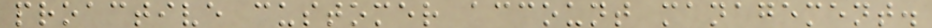proactive customer account management.
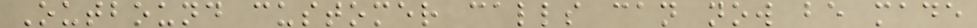Outbound customer calls can now be made
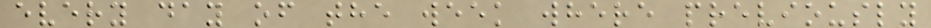every day of the week where previously
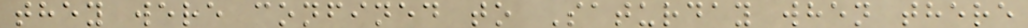they were confined to Saturday when there
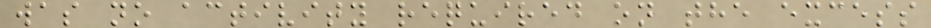was no activity required on the excess
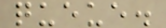queue.
